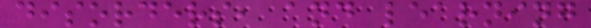disorders, and learning
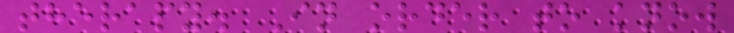therapy. In order to know
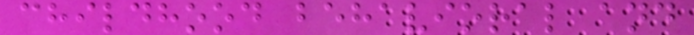childhood behavioral and
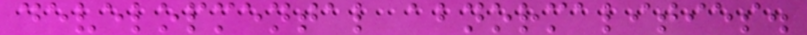developmental abnormalities.
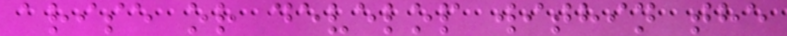arise or develop within the
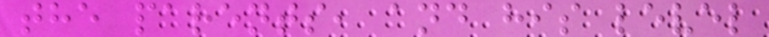the parents, and his level
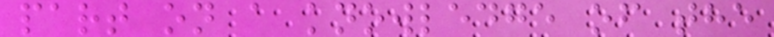part on a knowledge of the
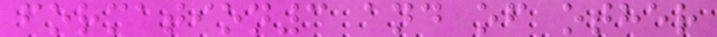formation3 and of other
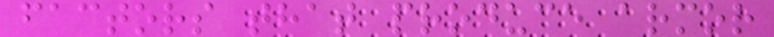factors that produce armor
